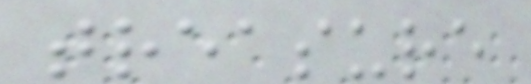treasure
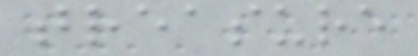treasure
